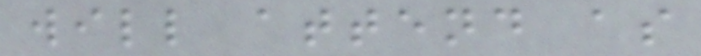will attend as
